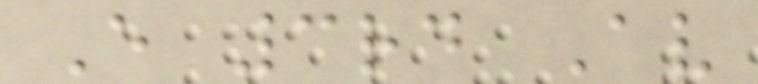E 3rd Av
